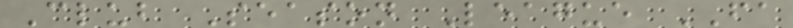Club Season League FA
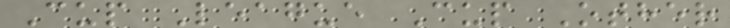Cup League Cup Other
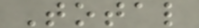Total
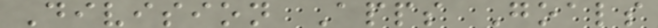Division Apps Goals
